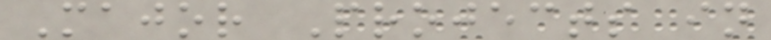Major Projects in
